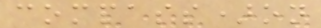compass)on
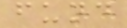fund
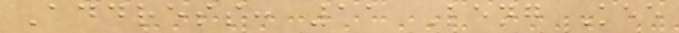Address: 11 Leng Kee
